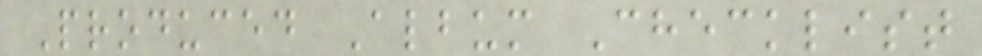Produced Album Checklist
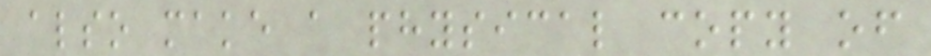also make a physical copy of
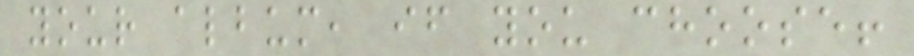your album, if you choose!
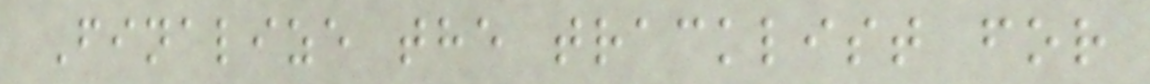Finalize the tracklist for
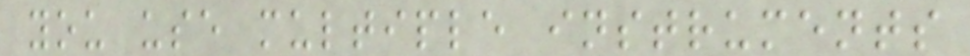you use multiple instruments
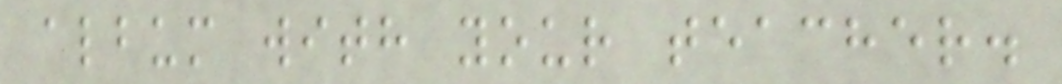album with your teacher.
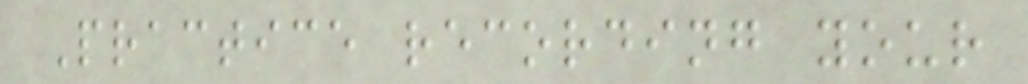Practice recording your
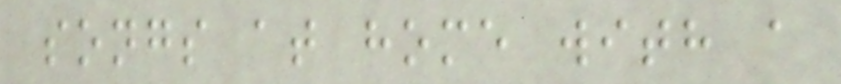songs at home with a
